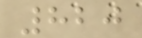820
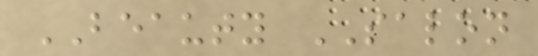BEAUTY SALON
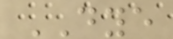DYE
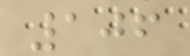106
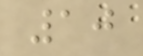10
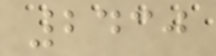2430
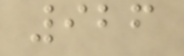926
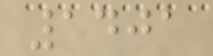1401
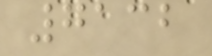7132
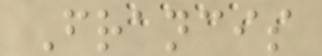Francis
